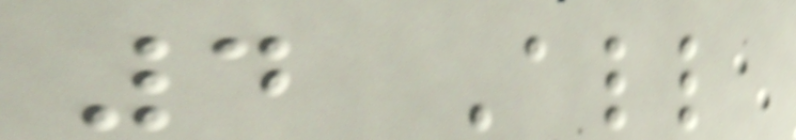4 All
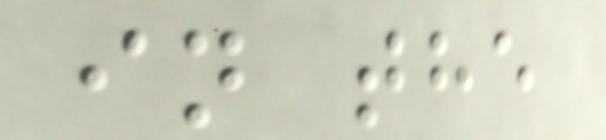in the
